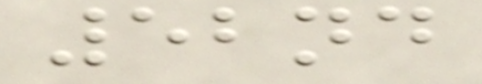52nd
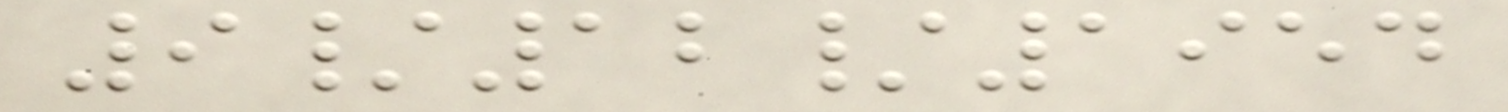9/12/1954
